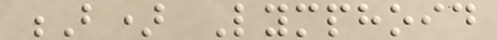B) Lymphoid
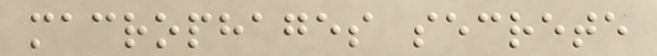macrophages secrete
